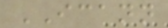ICANN
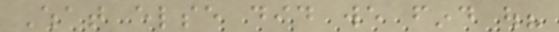What else did we find out?
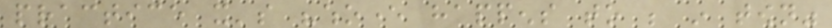practice it's "whoever happens to be in town"
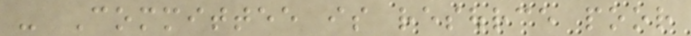- Committee is resource poor
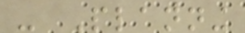- Planning
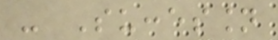- Succession
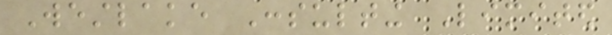Westlake Consulting Limited
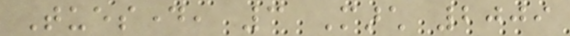Tuesday, 3 March 2009
